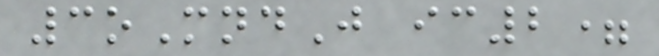3oMndJ ic2=
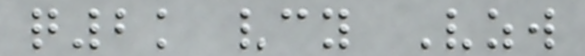q2k vcy Vzw
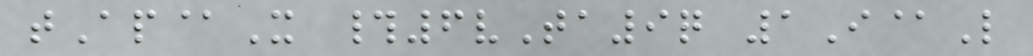tAp@X #6vTa9q 1I@L
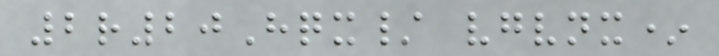2r20Hqx/ vgvnx*
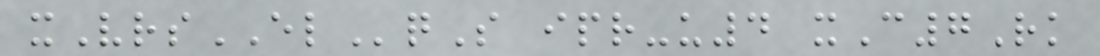xVrsELqS ipr-u4 xC7Rk
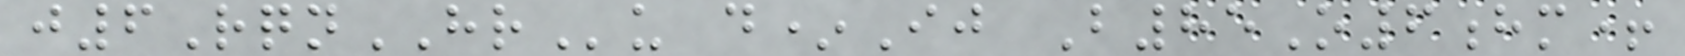j6RqnHRu d*Ij B85O6hm+
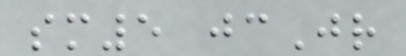sm5 jcJr
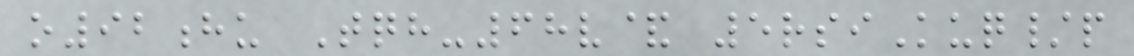o92hu Tqh-68v& 5rsiKuq/p
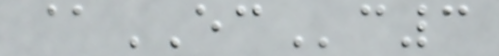@ECc3
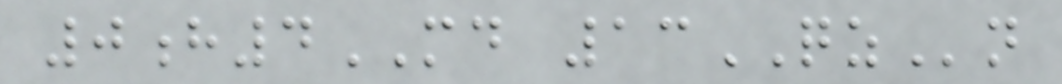0h4MD 13QZn
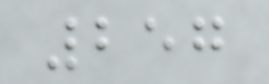257
